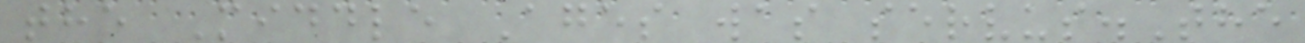the Middle Ages was servus.The
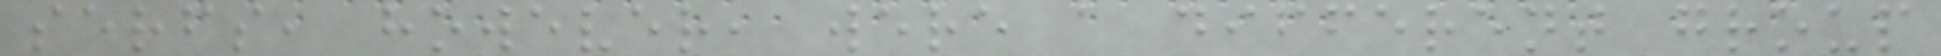serfs, however, were a different group
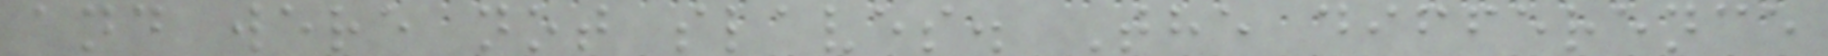and were not slaves. The difference
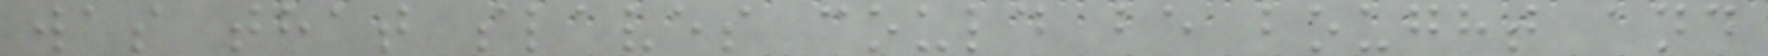was that slaves could be bought and
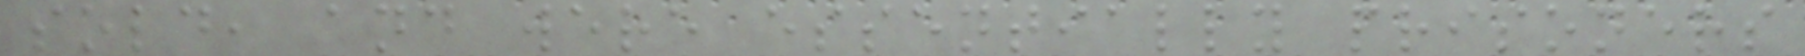sold, and were essentially prisoners
